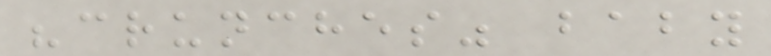"crunches" baby
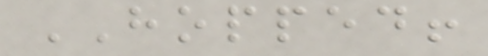HOPPED!
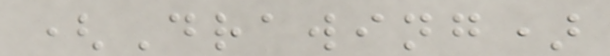(Drawing)
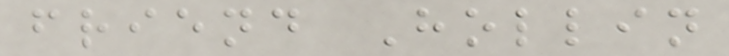friend Hollin
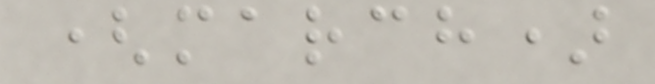(march)
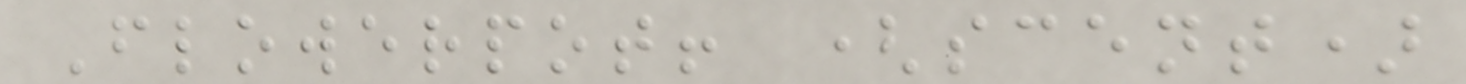Flowerpot! (scent)
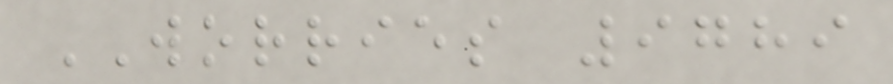WORRIES 9789
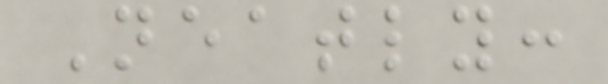Neatly:
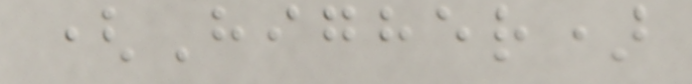(Higher)
